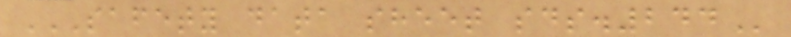SAFETY DATA SHEET SDS.244
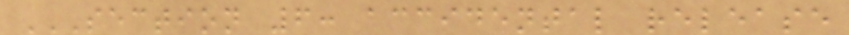SECTION 6: ACCIDENTAL RELEASE
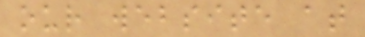our website at
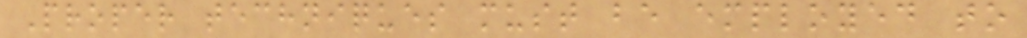Proper techniques must be employed to
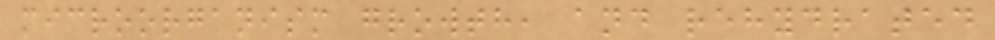microorganism growth, and rehydrated
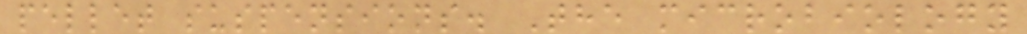pellet suspensions. The microbiology
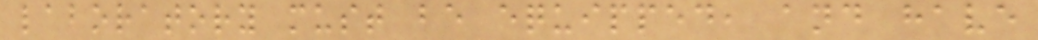laboratory must be equipped, and have
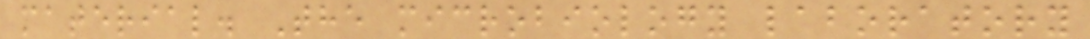material. The microbiology laboratory
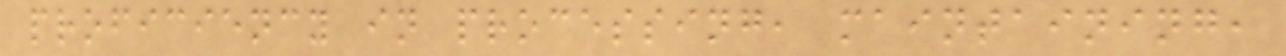proficiency in processing, maintaining,
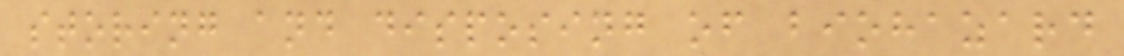storing and disposing of biohazard
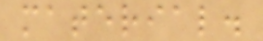material.
